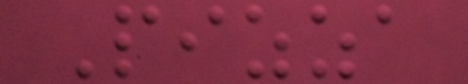Pizza
